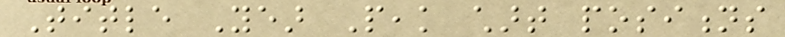Title Year Peak chart positions
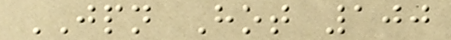JPN Hot 100
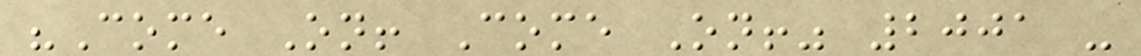"Come On! Come On!" 2001 -
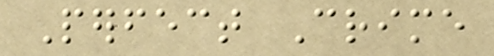Perfect Crime
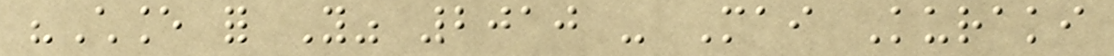"Chance for You" 2010 - Mai Kuraki
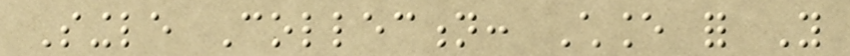Single Collection: Chance for You
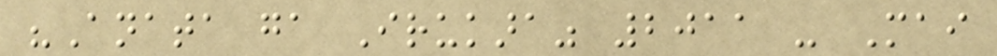"Anata ga Irukara" 2011 - Mai
